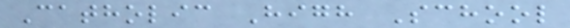Catholic High School
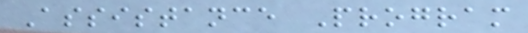Assistance Program
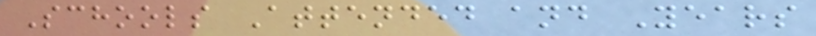Schools Attended and Years
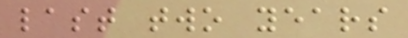last two years
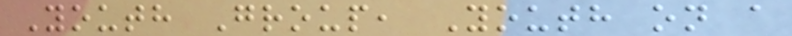Youth Group, Youth on a
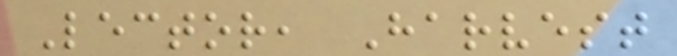Lector, Harvest
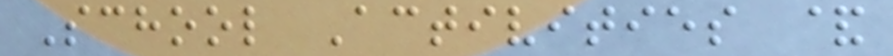School Activities &
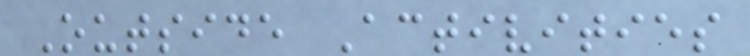Outside Activities
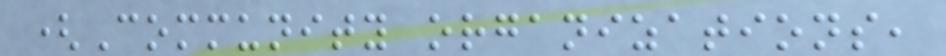(Community organizations,
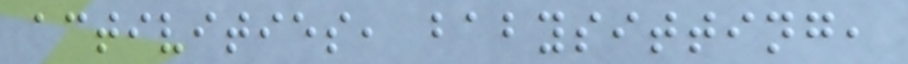activities, babysitting,
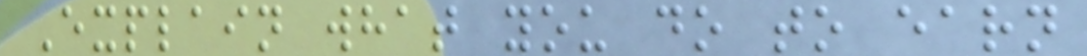Explain what you do to earn
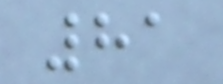81
